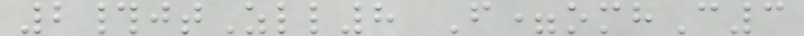2#jtZll8 F=omhC3
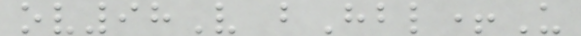ov98V bHbl+U
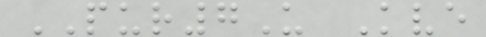PUR7U Kve
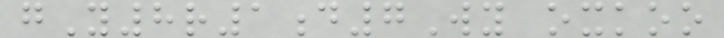gY8r1d7Wy oxkoo
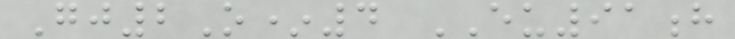Gj2O*4 EU91h
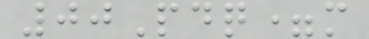00Pdq=m
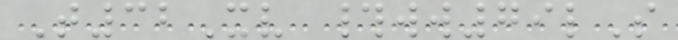T32Xv #ww79lS
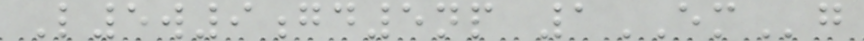L5w9gd5np 1EMg
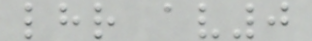lhr av0
